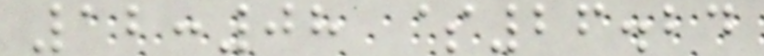12:08 $26.24
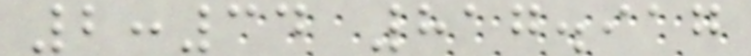2:34 817.917
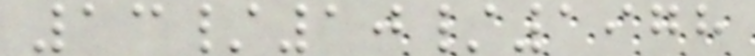13/10/1978
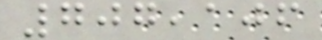707,106
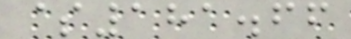$181.66
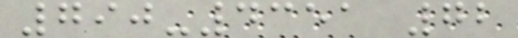790-4351 72
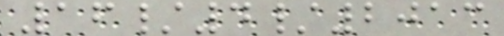16/4/2013
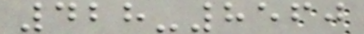428-8560
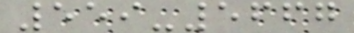559-5667
